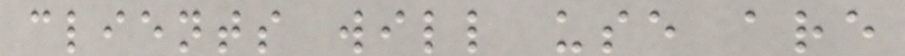clients will use are
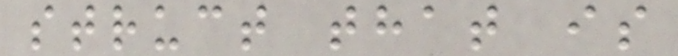struct that is
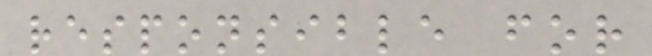responsible for
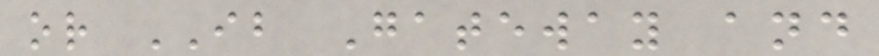or IB Gateway and
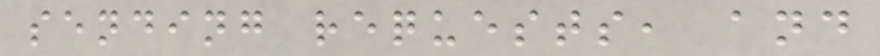sending requests, and
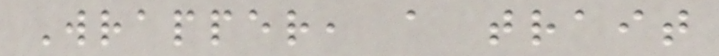Wrapper, a trait
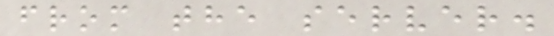from the server.
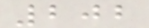202
